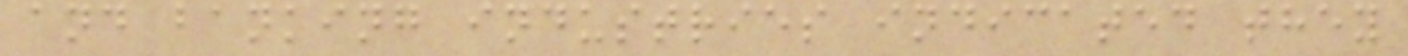and banking industries indicated they
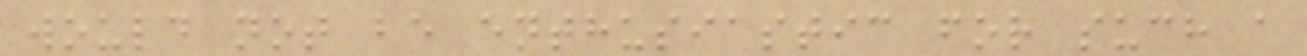would not be enthusiastic for such a
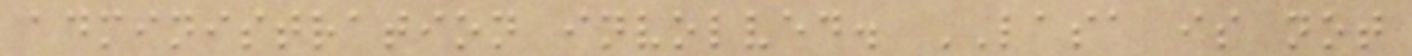administration involved. LASA is not
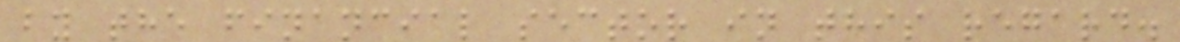by the financial sector in this regard.
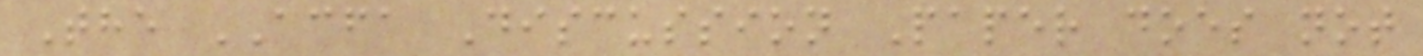The ACFA Discussion Paper does not
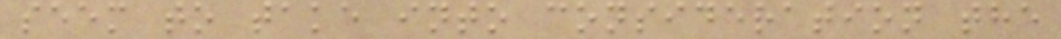seem to take into consideration the
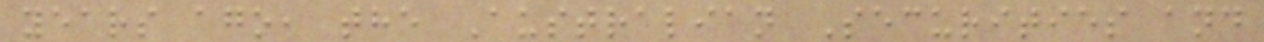years ago, the Australian Securities and
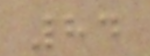84
